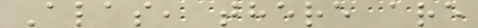Alas, there are
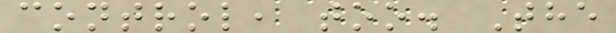control, too. The
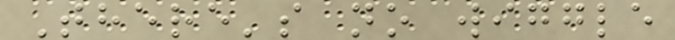There's no wiggle
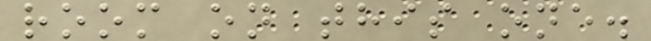room on this one.
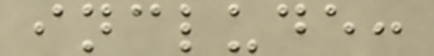include:
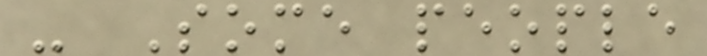- Some people
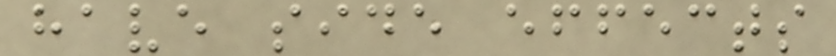have side effects
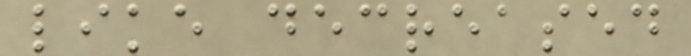like decreased
